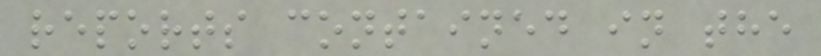reports contained in the
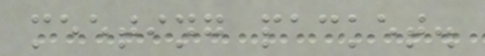meeting packet.
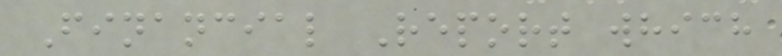Financial Report which
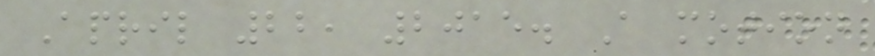April 22, 2015. A motion
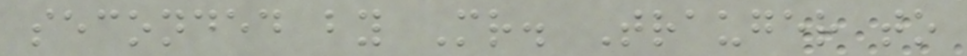seconded by Mr. Trauger to
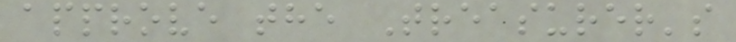approve the Treasurer's
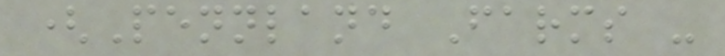(Pennland Farms -
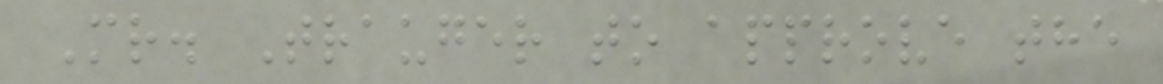Mr. Trauger to approve the
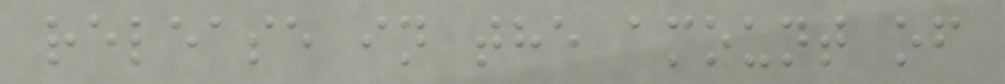release in the amount of
